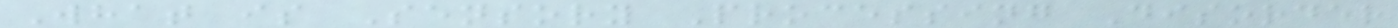What is Sensory Processing Disorder
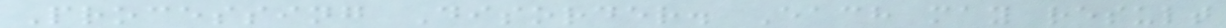Processing Disorder. Each may result
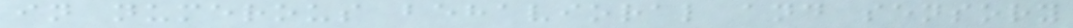in numerous behavioral and sensory
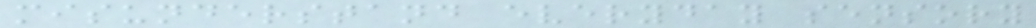misunderstand everyday sensory
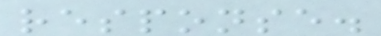response.
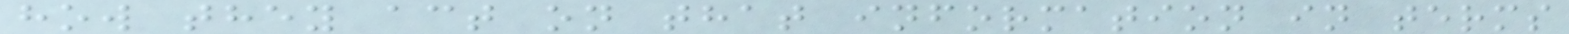how they act on that information in terms
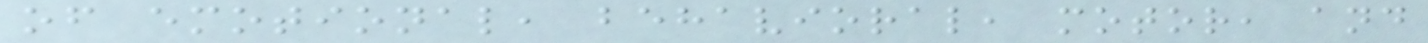of emotional, behavioral, motor, and
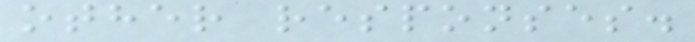other responses.
